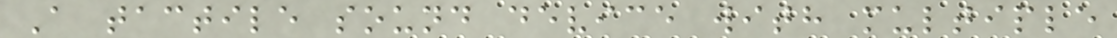A tactile sound device with multiple
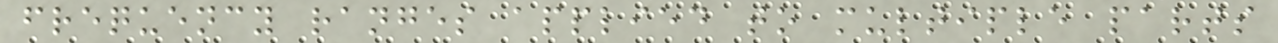frequency ranges applied to multiple parts
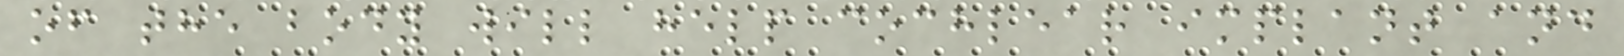of the body will help cochlear implant and
